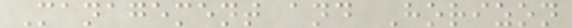Management and Horizon
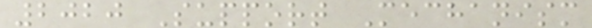2020 Support Mechanism
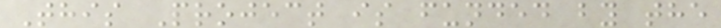This Project is funded by the
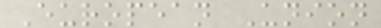European Union
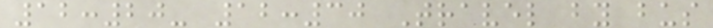12:20- 12:30 Travel by bus
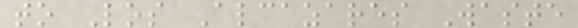to Los Alcazares Waste
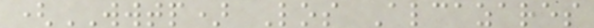(WWTP) Los Alcazares
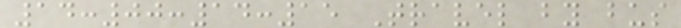14:00:14:15 Travel by bus
